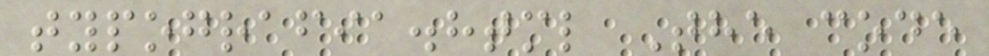typografia.html The code
